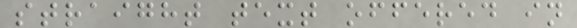straight text offered in
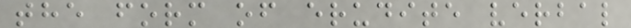the form of erudite verbal
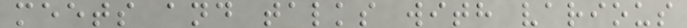meets and talks with various
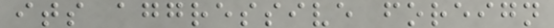its aggressive foreign
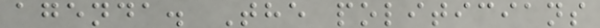agenda. The politicians
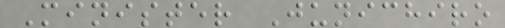Minister Junichiro
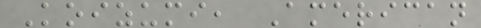Koizumi, American
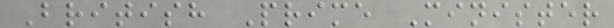British Prime Minister
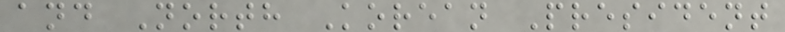and North Korean President
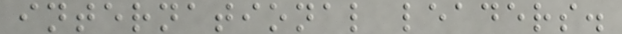international leaders.
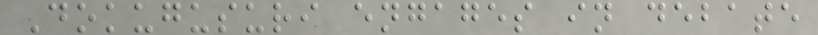Dokugusuri engages in debate
